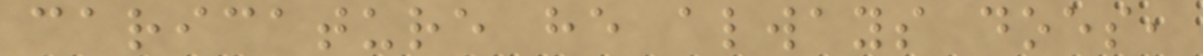caricature he always does,
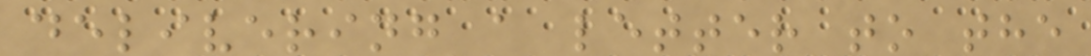delivering a letter to the
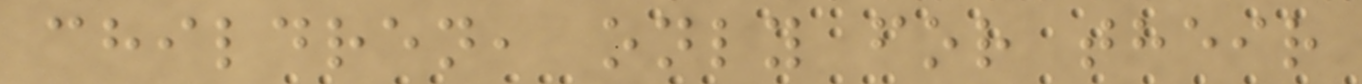children, only for their
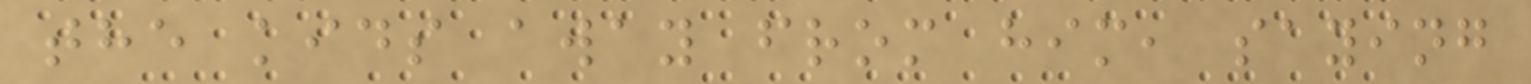the kids away from him, saying
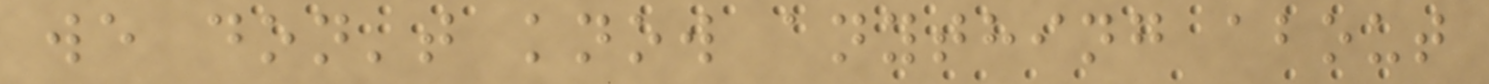we don't know anything about
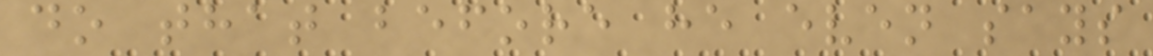do that before he even says
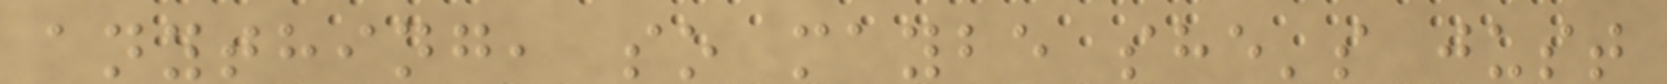anything, so maybe she's just
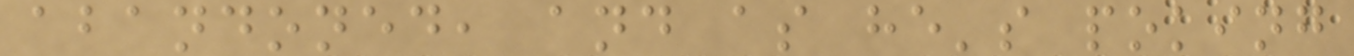abandoned, and as he's poking
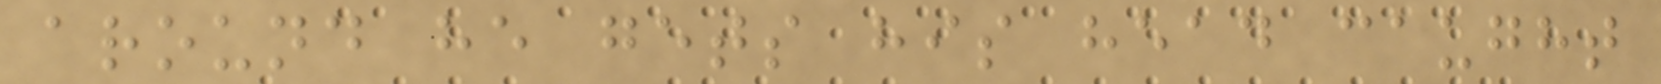around he gets his head caught
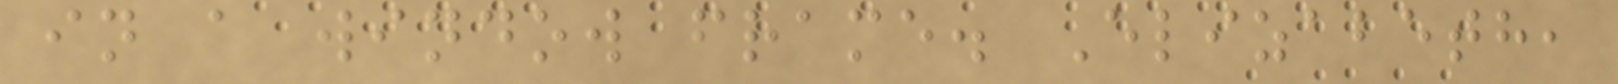in a window frame. Elizabeth,
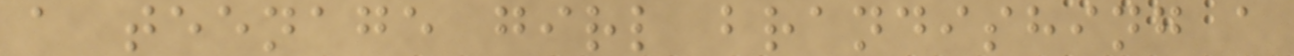a teenage girl brandishing a
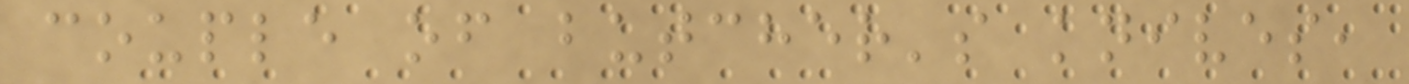couple of butcher's knives,
